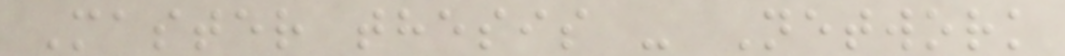Master thesis - Network
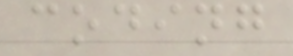coding
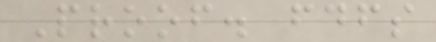Proof. fdfs
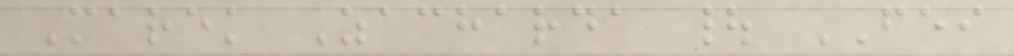Marek Zacharda | FEI
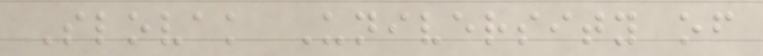Slovak University of
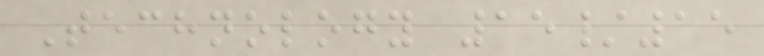Technology 15/15
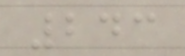243
